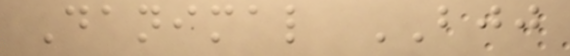Danimal BJJ
